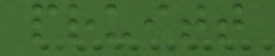pruitt
